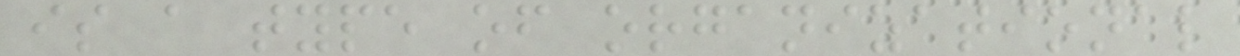is a type of organizational
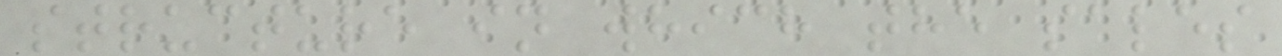structure in which the sales
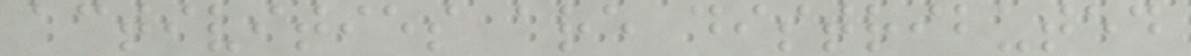activities are distributed
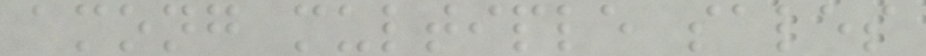among multiple sales
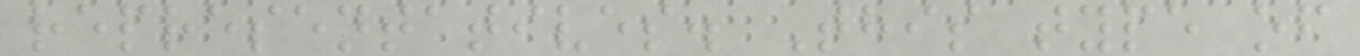representatives. This type of
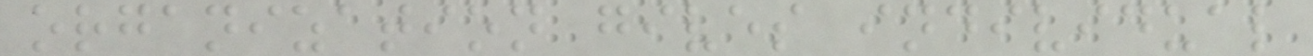organization gives individual
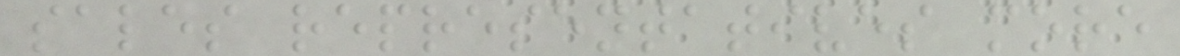sales representatives more
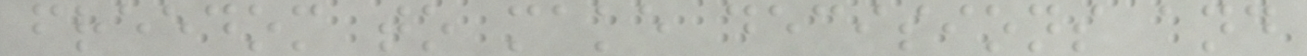freedom to make decisions and
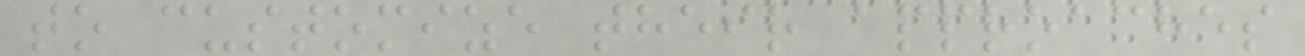to customize their approaches
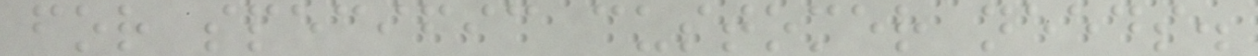for specific customer needs.
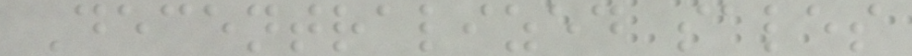Decentralized sales
